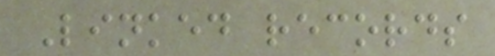Linked records
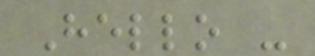Hello -
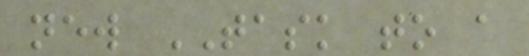new TASK to a
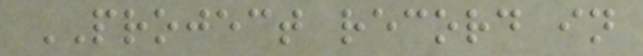PROJECT record in
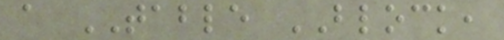a TABLE BLOCK,
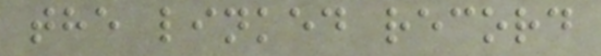the linked record
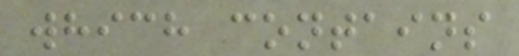which contains
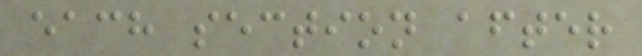each section after
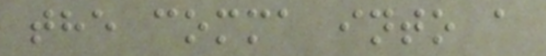the comma into a
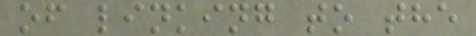of linking to the
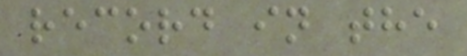record in the
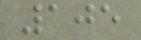105
